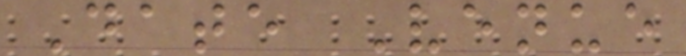Date Venue
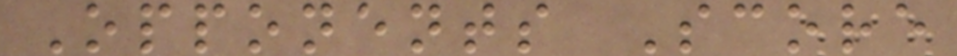Opponents Score
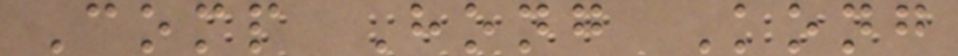Comp Hong Kong
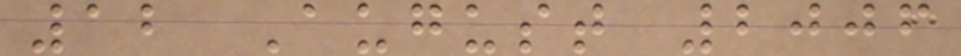12 August 2006
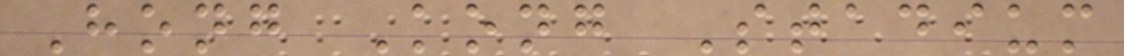Hong Kong Stadium
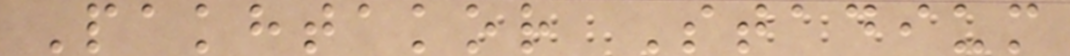Pakhtakor Stadium
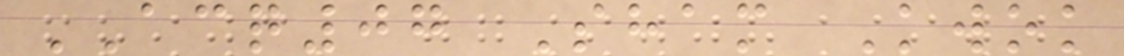ACQ07 Sham Kwok
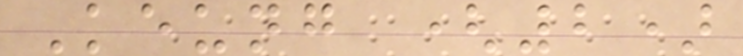Keung (2)
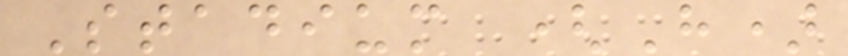Stadium (H)
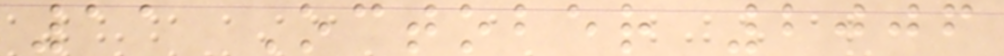11 October 2006
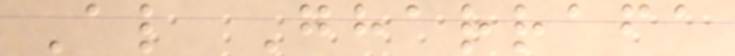Al Gharrafa
